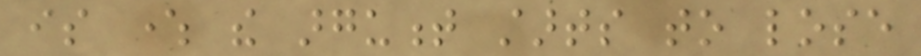is where the argument starts to lose
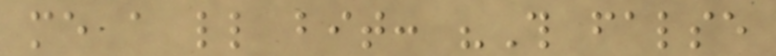me a little bit: "This false
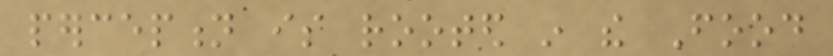perception is rooted in the Food
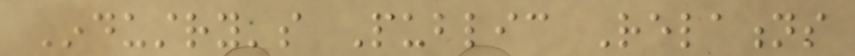Industry's Public Relations
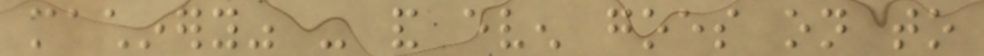machinery" - and even goes on to
